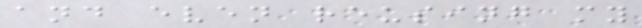and even reusing my
